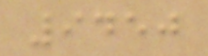9450
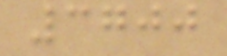3700
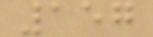157
